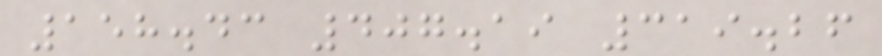158.43 407.19 319.26
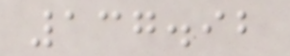137.92
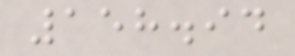158.94
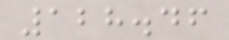128.46
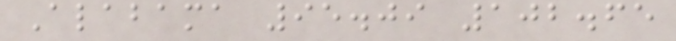Alabama 95.09 102.65
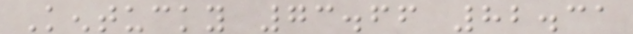Kentucky 73.66 82.31
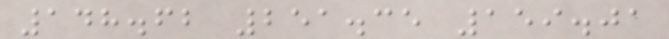148.62 251.35 159.01
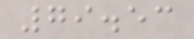79.53
